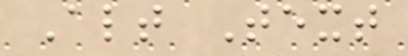Alt Text
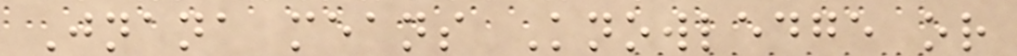Jnana means Knowledge or
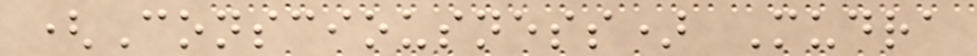(Consciousness) Mudra
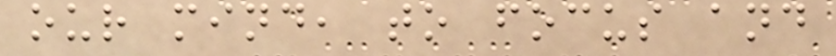our mind, to focus and
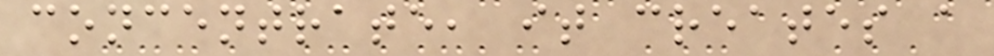concentrate, it creates a
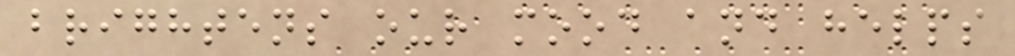brightens our mood and helps
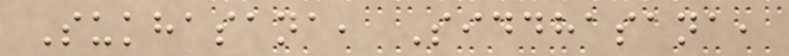Sukhasana, Siddhasana,
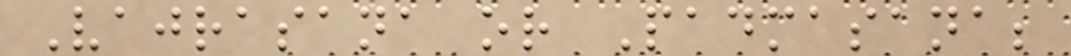Vajrasana or Padmasana;
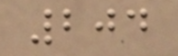204
